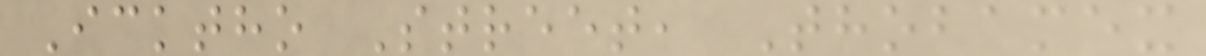Icktho Street, Thobamex
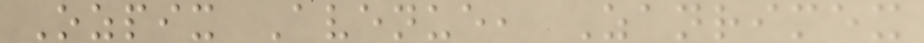Ozpix Avenue, Zanrimex
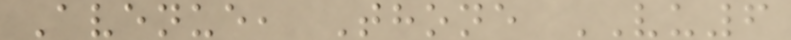Avenue, Thone VU6
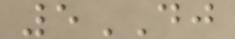5DJ
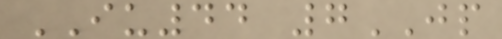IU44 7JP
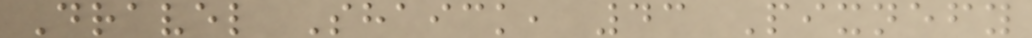Dravel Shaick, 43 Pixnefy
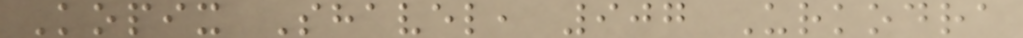Kopix Shavel, 907 Urkodra
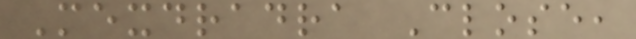Mexdradra Close,
